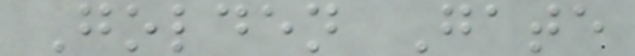Golden Gate
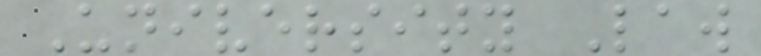University Law
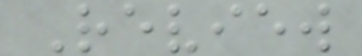Review
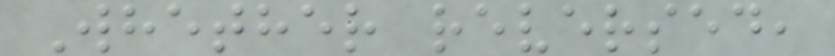Whether reversed,
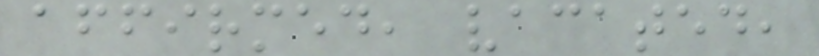affirmed, vacated,
